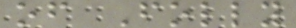of Folly
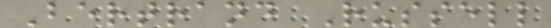Bertrand Russell
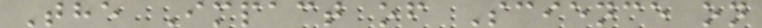The Impact of Science on
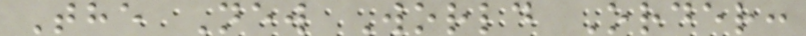The New World Order:
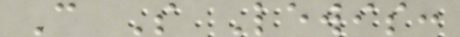C S Lewis:
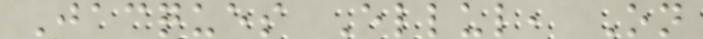Jacques Ellul, On
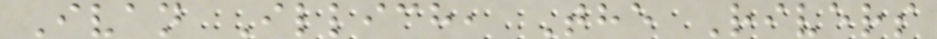Ivan Illich, The Rivers
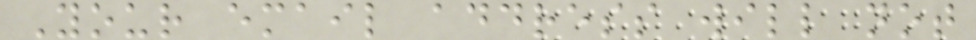Your email address will not
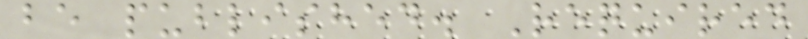be published. Required
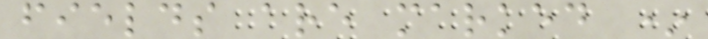fields are marked *
